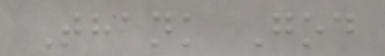Thank God
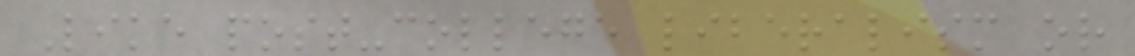Like post-college liberalism or
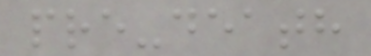pre-death
